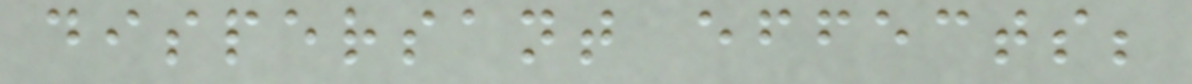dispersant effects;
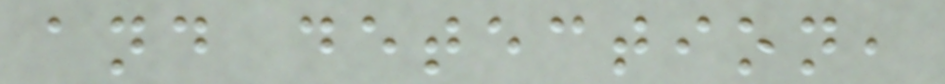and detection,
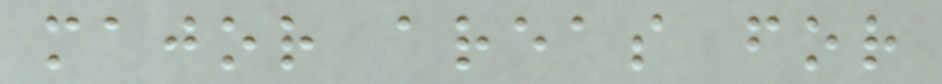major areas for
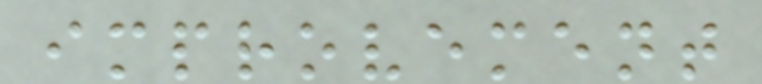improvement
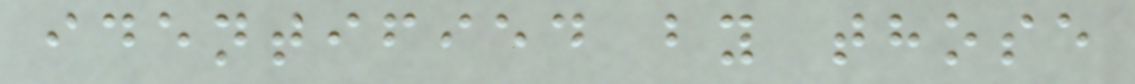identified by those
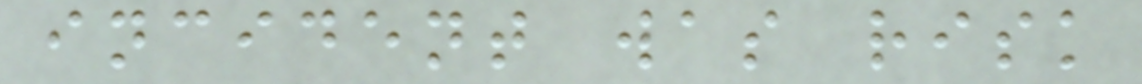incident was risk
